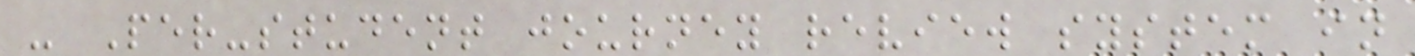- Per-student journey review system in
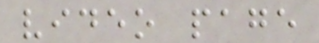video page
